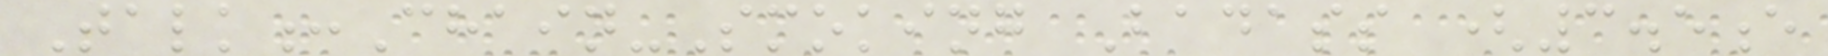Talk:Chain-Smoking Badass (3.5e
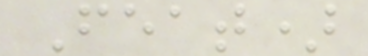Feat)
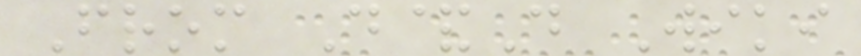From D&D Wiki
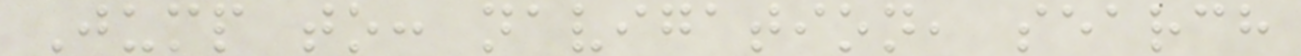Jump to: navigation, search
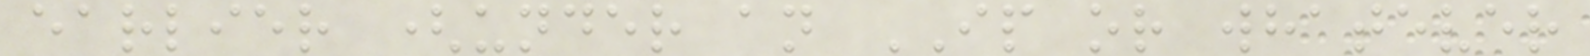earlier (under an IP or whatever
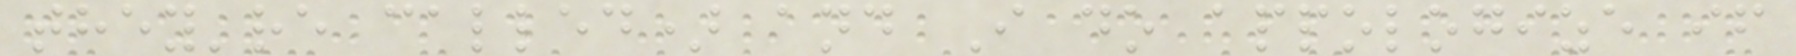they're called) and I do appologize if
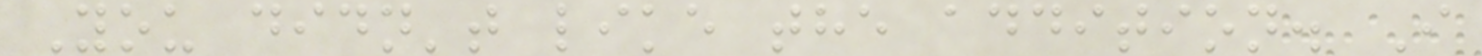You didn't like the addition. I
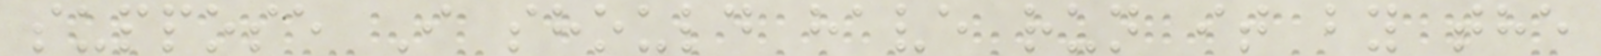suppose I should have run it by the
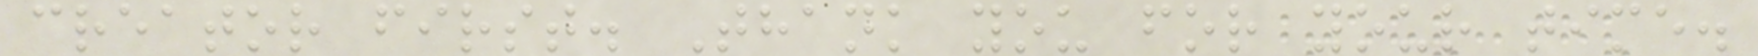creator first. Thank you for your time.
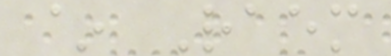~ Raem
